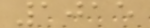1015
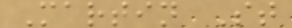Martin St
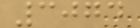3074
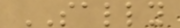SALLY
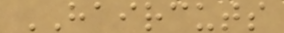HAIRCUTS
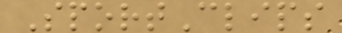SportClips
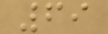69
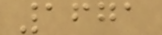1671
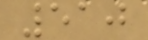510
